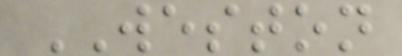WESTON
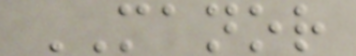MANOR
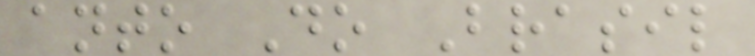anto Do Brasil
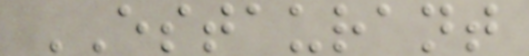ESTAURANT
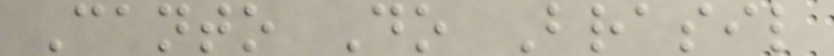Canto Do Brasil
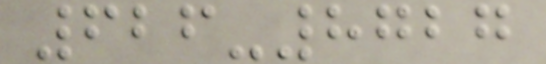626-8727
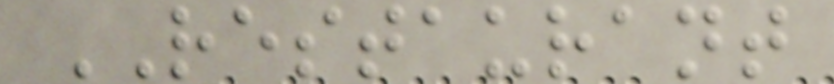RESTAURANT
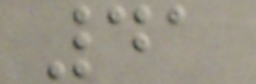41
